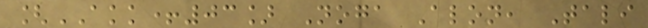[AKK+03] Noga Alon, Tali
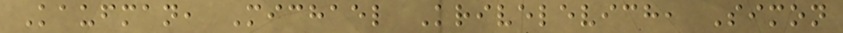Kaufman, Michael Krivelevich, Simon
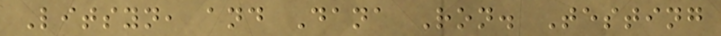Litsyn, and Dana Ron. Testing
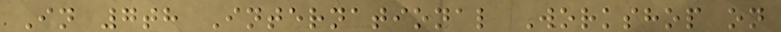In 7th International Workshop on
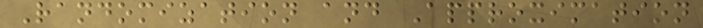Randomization and Approximation
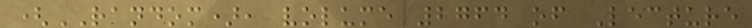(RANDOM), volume 2764 of Lecture
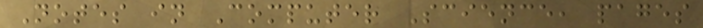Notes in Computer Science, pages
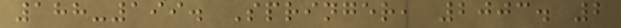188-199. Springer, 2003. 2
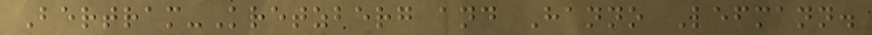Bertram-Kretzberg and Hanno Lefmann.
